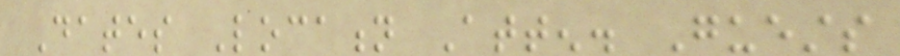Dates Location Atten. Guests
